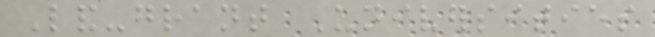Land-grant Universities
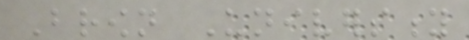Brown University
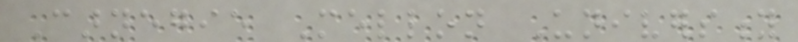Carnegie Mellon University
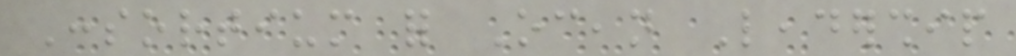Consortium for Ocean Leadership
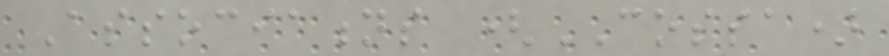Associations (COSSA)
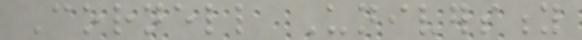Cornell University
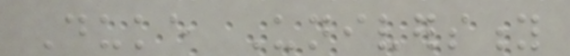Duke University
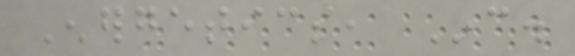Energetics, Inc.
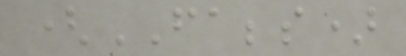(FABBS)
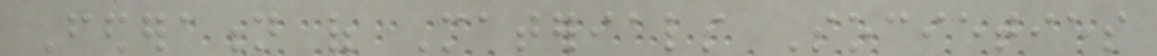Federation of Materials Societies
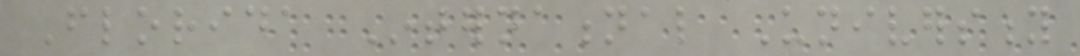Florida International University
